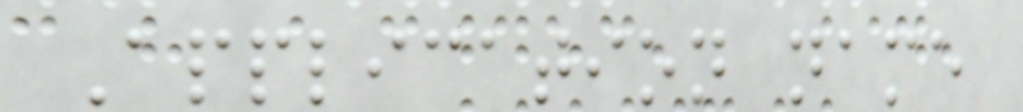Application name
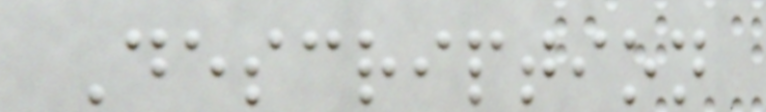Description
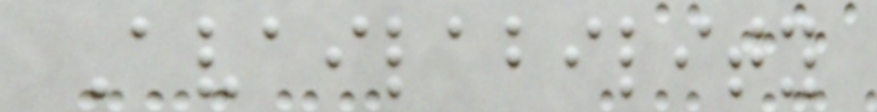Availability
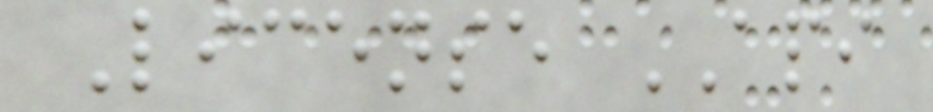License API
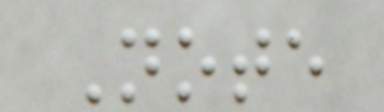Note
